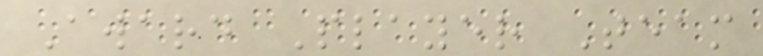Award Player Team
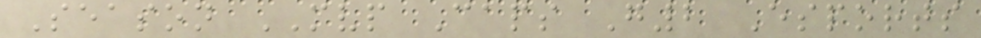Season MVP Caps G2 Esports
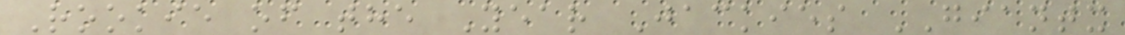Rookie of the Year Jackies GIANTX
